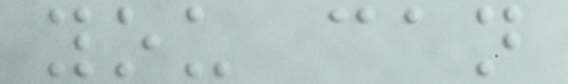you can
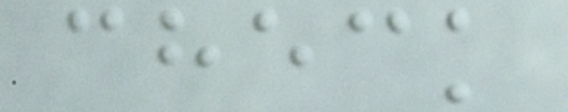check
